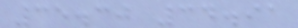35.30 34.91
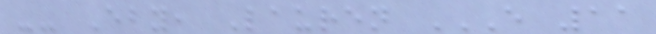-- Eby, Lauren E 11
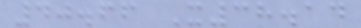40.66 X38.14
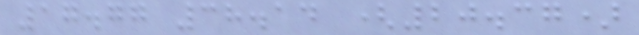17.77 38.14 (20.37)
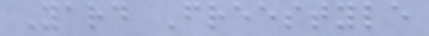Yard Freestyle
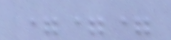===
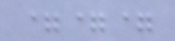===
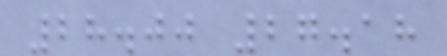28.00 27.18
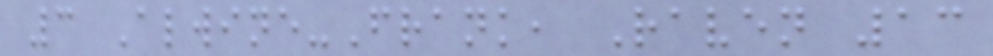3 Alwine-Frank, Raven 13
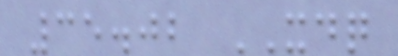35.02 XDQ
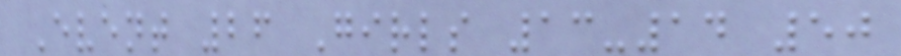Event 26 Girls 13-14 50
